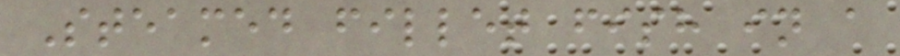Steamed fillet fish in a
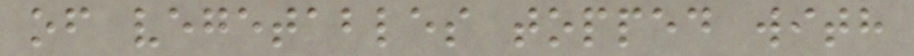of vegetables topped with
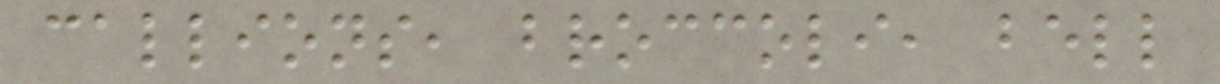callions, broccoli, bell
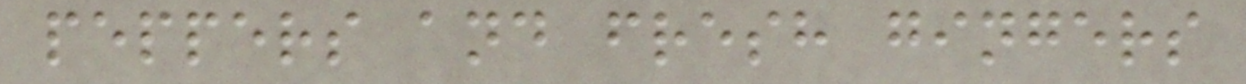peppers and fresh gingers
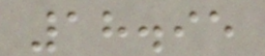18.95
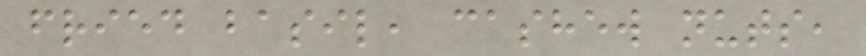fried basil, cashew nuts,
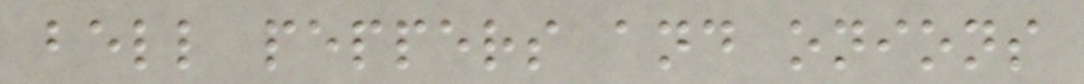bell peppers and onions
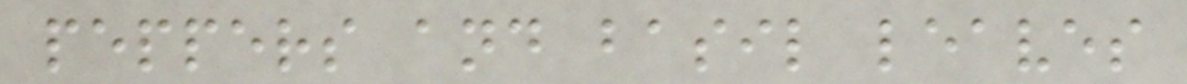peppers and basil leaves
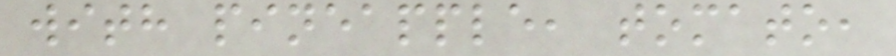with pineapple, tomato,
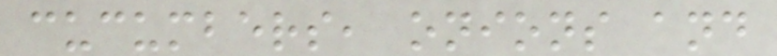cucumbers, onions and
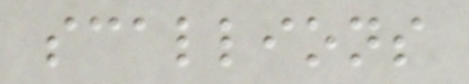scallions
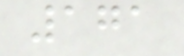171
